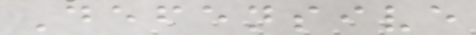Defensive
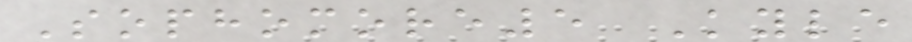Sophomore5 Kyle
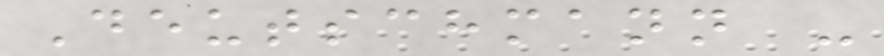Deutschmann -
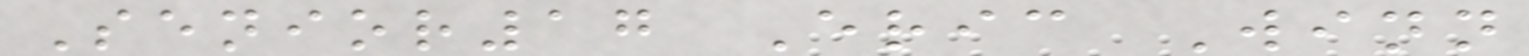Senior17 Eric Winn
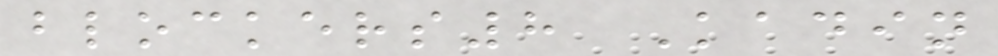blockers8 Kadin
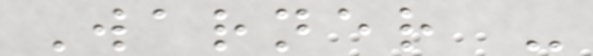Warner -
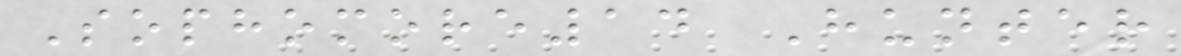Sophomore14 Hunter
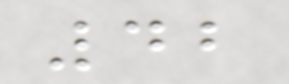42
